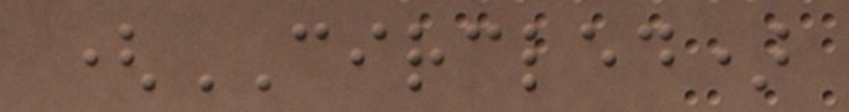(CIRCLED)
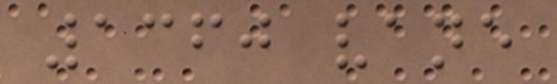1360 vane
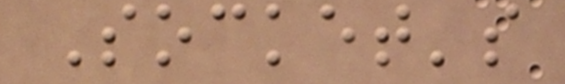Socket's
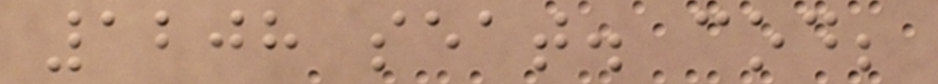1208 seat. cod;
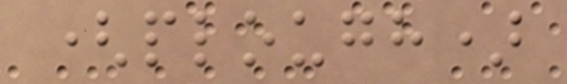(plough)
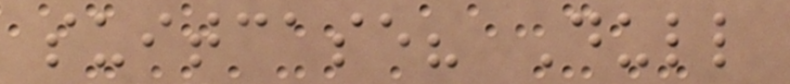suitcase? Dull
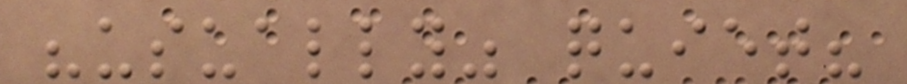"usually" quiet?
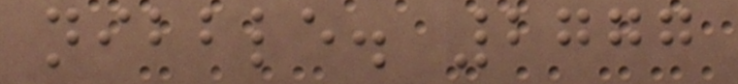nibble. 2777
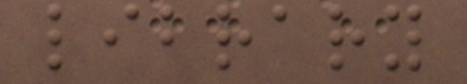library
